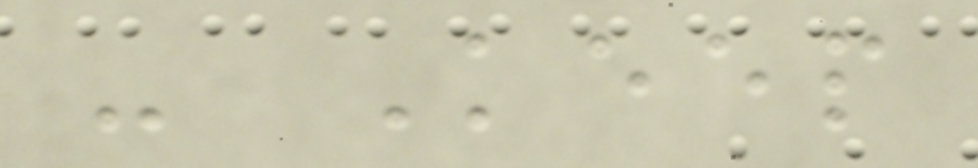- Keep
